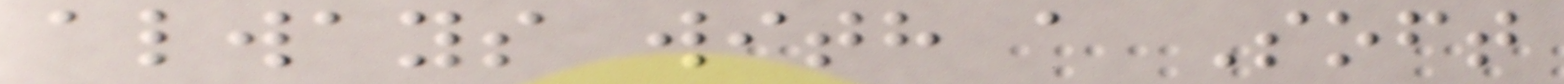always with a Soft
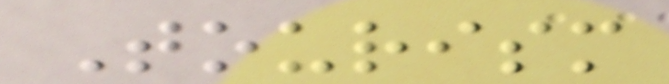Tourism
